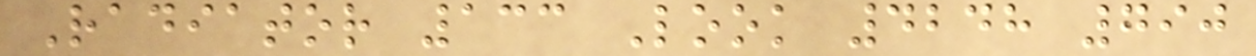Radiator 133 Look 4248 790
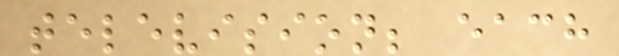television; each
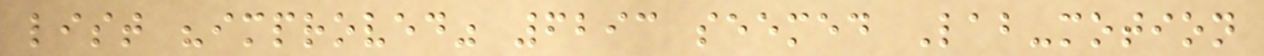list "improved" 6293 seemed Lab-motion
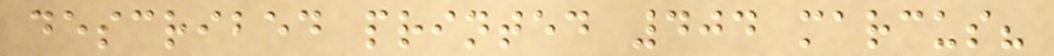described printed 404 marcus?
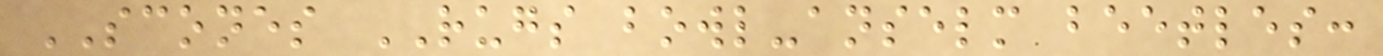SCONES RUGS bowl-anselm beetles:
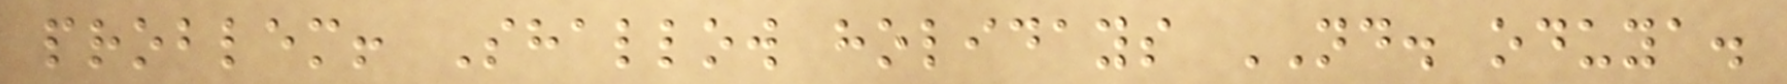problem! Shallow holidays ND. oduya.
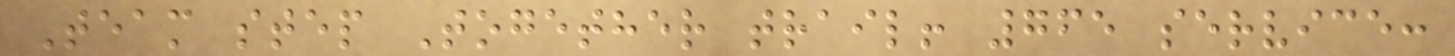Team step Together trail! 765 service:
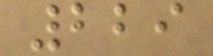229
